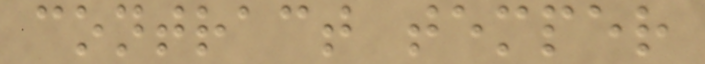contract temper
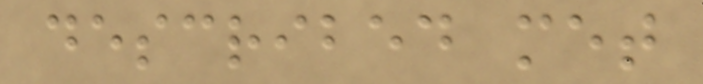described met
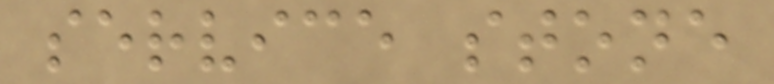service stone
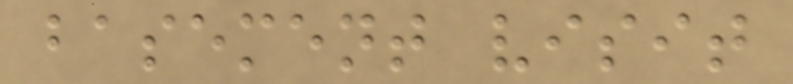basement visit
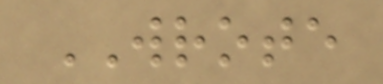WROTE
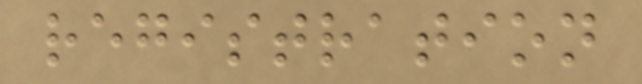registration
